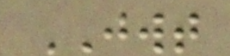JWT
